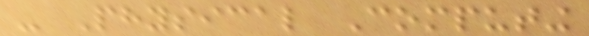- Physical Computing
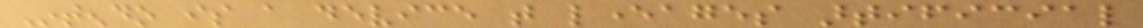Intendo is a device that leverages artificial
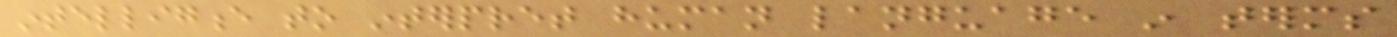intelligence to interpret human language in terms
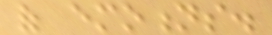of emotions.
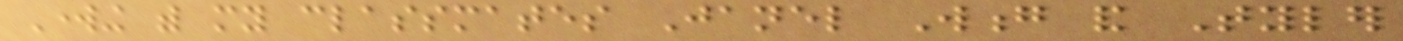Working with my classmates Janel Wong and Tyler
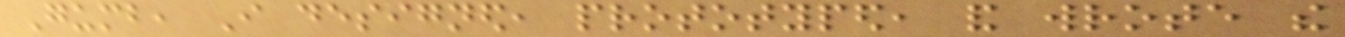Gumb, I designed, prototyped, and wrote the
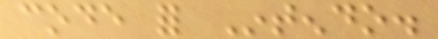code for Intendo.
